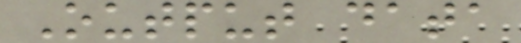Output data
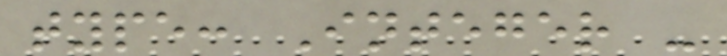type: Integer -
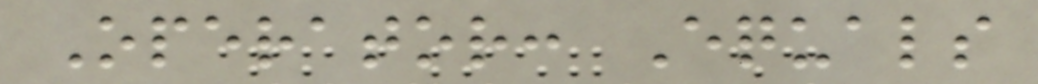Operator: Equals
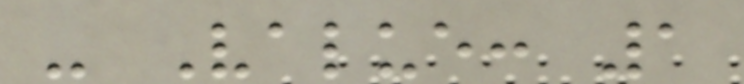- Value: 1
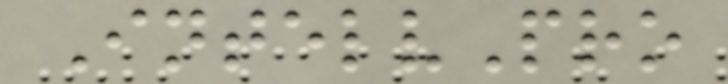IntelvPro
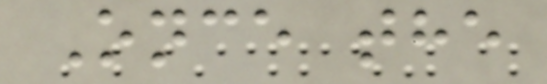Once the
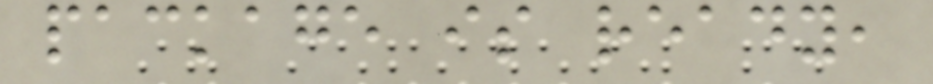package is ready,
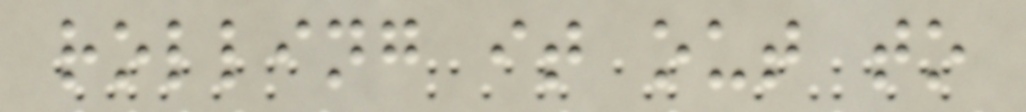rolling it out to
